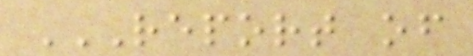REPORT OF
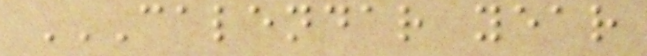CALENDAR YEAR
